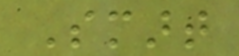Smart
